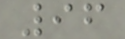96
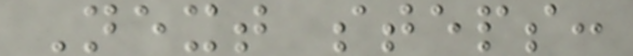Next steps:
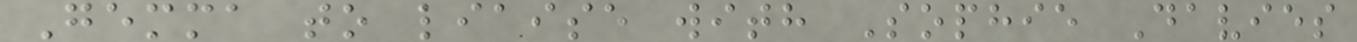Gemma to liaise with Sophie Davies
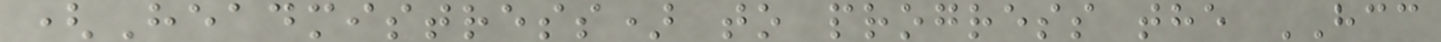(Headmistress) to progress the HCC
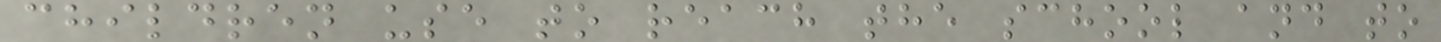children use to reach the school and to
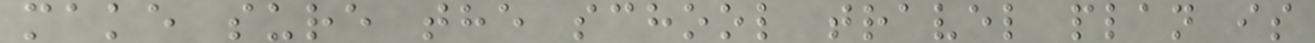make sure the school travel plan is
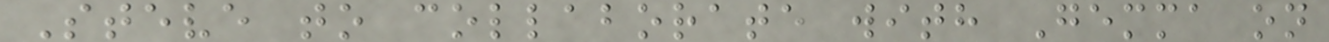Steve to collaborate with Gemma on
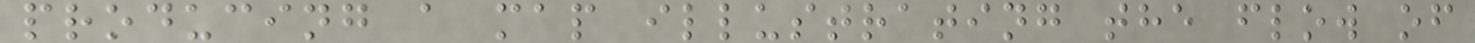producing a map illustrating the flow of
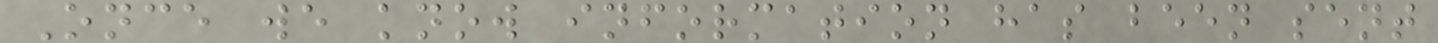Once we know information has been sent
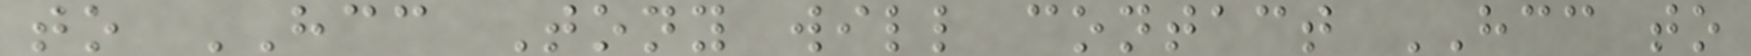to HCC Tony will contact HCC to
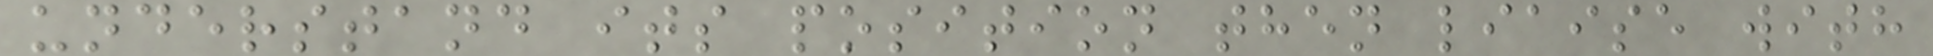understand its position then liaise with
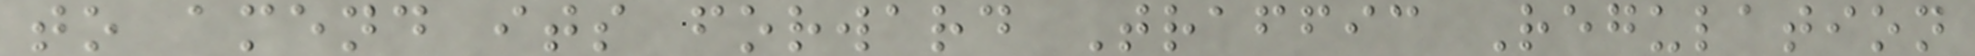to amend its forward Traffic Regulation
